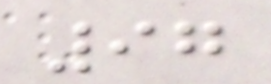97
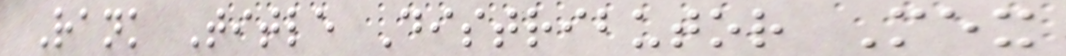Rank Title Distributor Mex
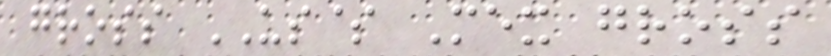gross US$ Mex gross
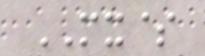MX$
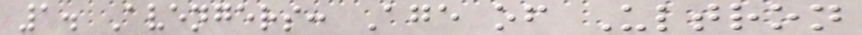1. Avengers: Age of Ultron
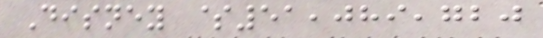Disney $51,089,720
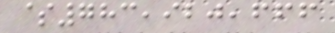$783,920,666
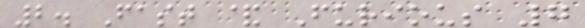2. Fast & Furious 7
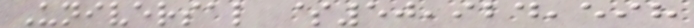Universal $50,924,598
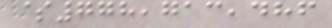$778,713,486
